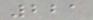221
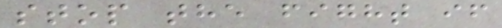stop the fight if
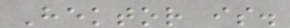Hektor is.
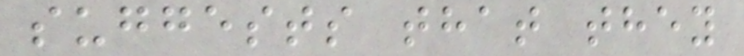suggests that they
